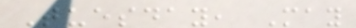Tuesday, May
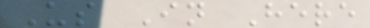Us In Here
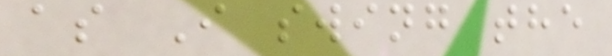as I swing the
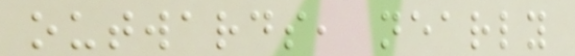outwards, nearly
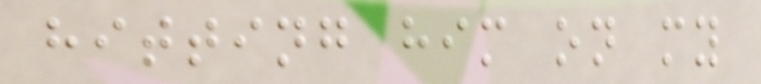hitting him on my
